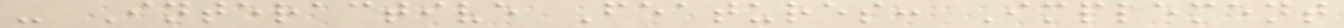- Interactive Features: Implement
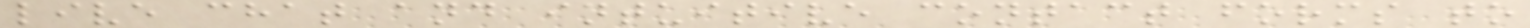live chat and intuitive contact forms to
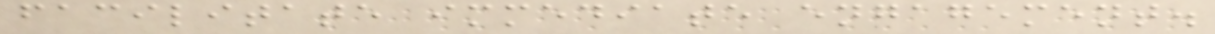facilitate immediate engagement.
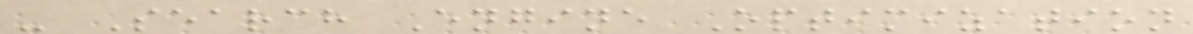- Search Engine Optimization
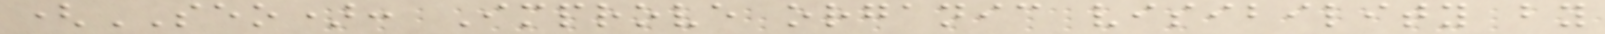(SEO): Improve organic visibility by
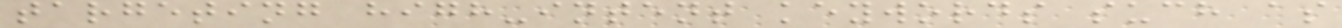targeting high-intent keywords such as
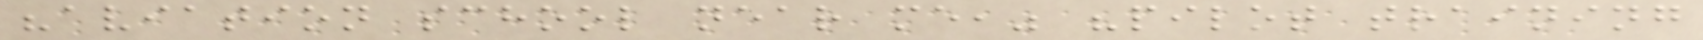"aviation school near me," "pilot training
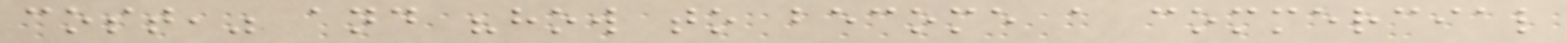cost," and "how to become a commercial
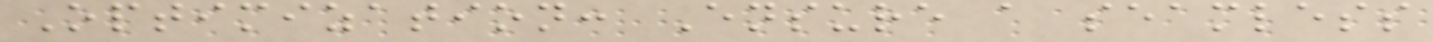Optimization: Ensure a seamless
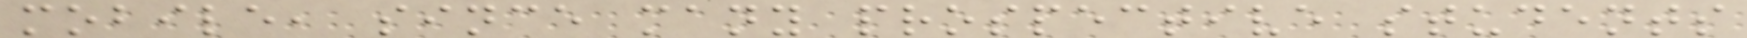mobile, since many prospective students
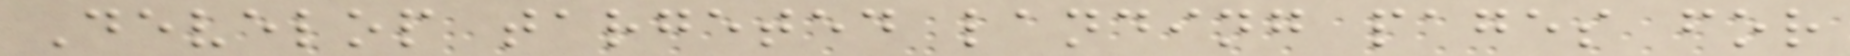Develop targeted landing pages for
